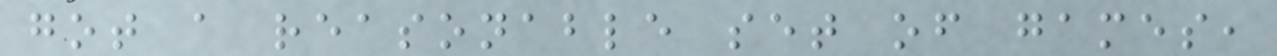got a reasonable set of games,
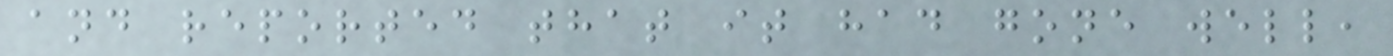and reported that it had gone well,
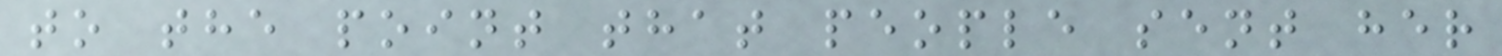to the point that people sent her
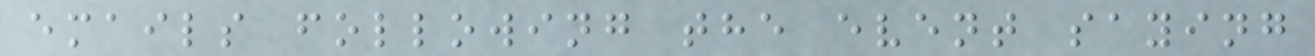emails following the event saying
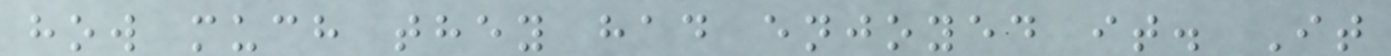how much they had enjoyed it. It
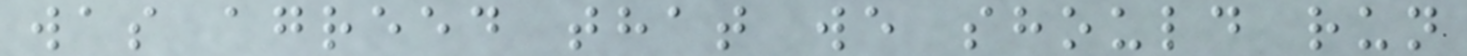was agreed that we should run
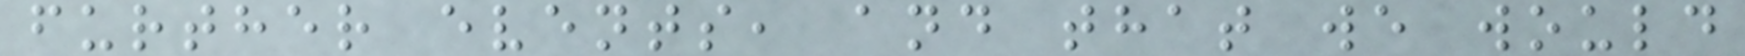further events, and that we would
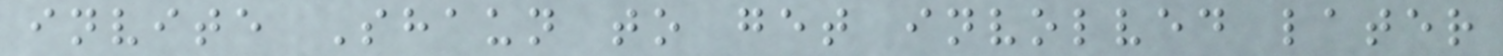invite Shaun to get involved later
